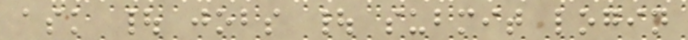ask | jobs | submit login
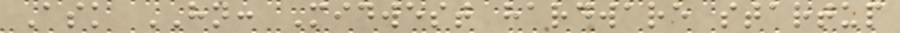Ask HN: Midwest hardware startup
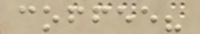coffee?
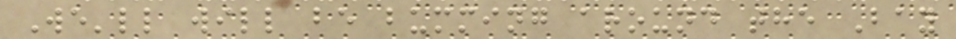We'll will be bumming around the Bay
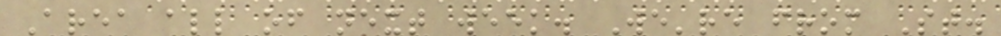Area all of next week. We're from St.
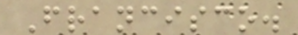Francisco.
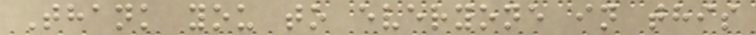Thank you to everyone in this
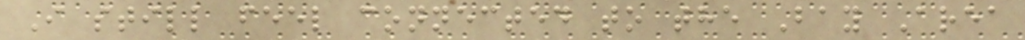I still feel connected to the Bay Area
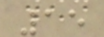15
